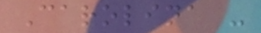Carolina -
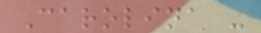Carolina -
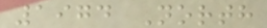1974 North
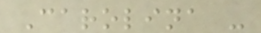Carolina -
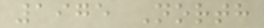1975 North
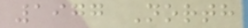1977 North
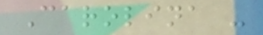Carolina -
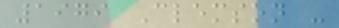1979 Clemson -
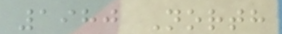1980 North
